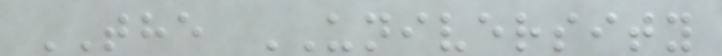THE UNIVERSITY
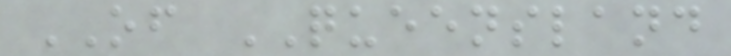OF QUEENSLAND
